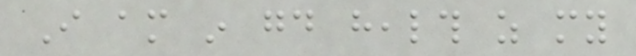I am in good health as my
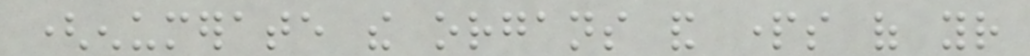(enumerate the organs and parts of your
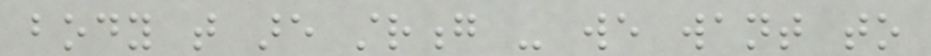body that are strong - we want to
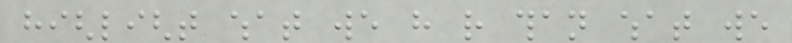highlight what we have rather than what we
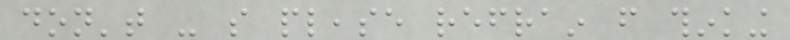don't - so please refrain from thinking
